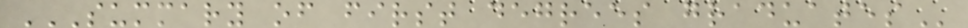SUMMARY OF FIRST DEGREES GRADUATES
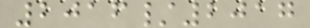2016/2017
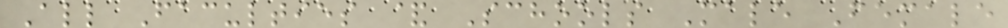All Faculties & Schools Male Female
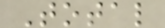Total
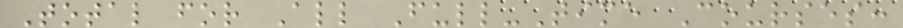Total for All Full-Time Courses:
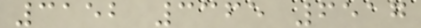3152 3365 6517
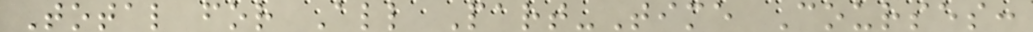Total for All Part-Time Courses:
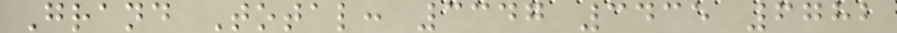Grand Total: 3347 3435 6782
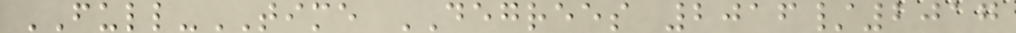FULL-TIME DEGREES 2016/2017
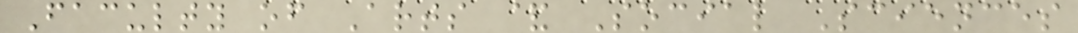Faculty of Arts & Social Sciences
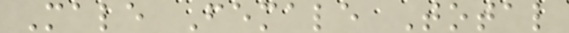Male Female Total
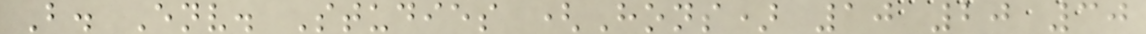B. Env. Studies (Hons) 10 20 30
